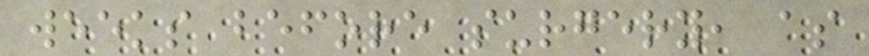weeks before surgery, as
